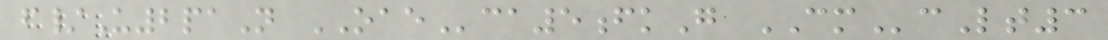f/U2paN OAEca5fkG CMcLt3
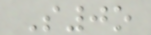S0o
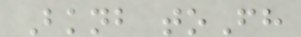Bknb toFh
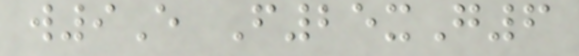w9E F25xG6
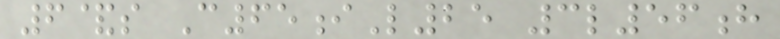6&s C65iL25 3l56h
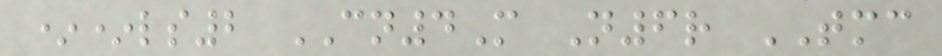**ls2 CN4M N6r TMC
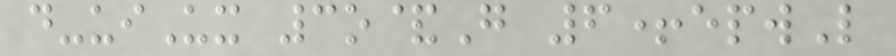d-uiUx 3o&G 6+epwL
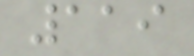119
